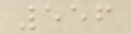556
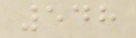548
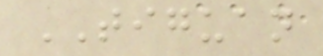TIGUAN
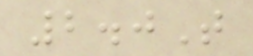2.0T
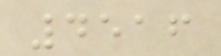4516
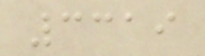3319
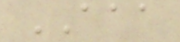AAA
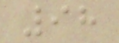98
